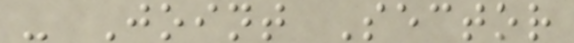- Joint Sector
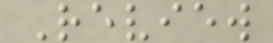Review
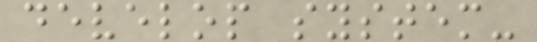develop system-
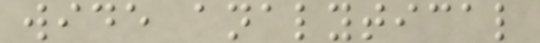wide analytical
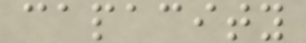capacity
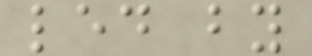led by
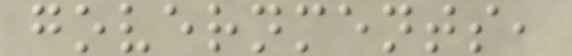governments,
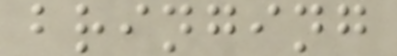bringing
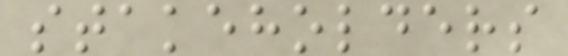stakeholders
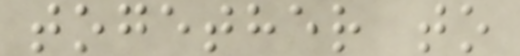together to
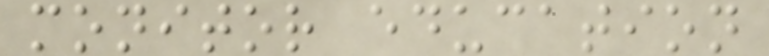monitor education
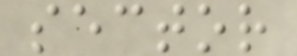sector
